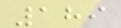189
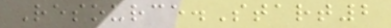Resource.Start2
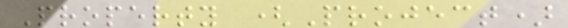Property (Project)
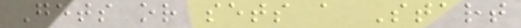Gets or sets a Start
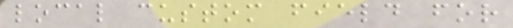local custom field for
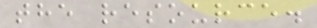the resource.
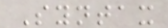Syntax
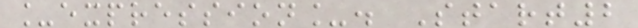_expression_. Start2
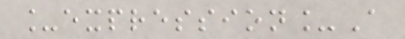_expression_A
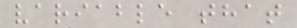variable that
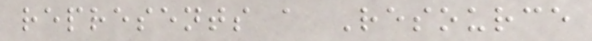represents a Resource
